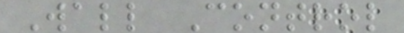Wall Control
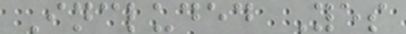Included Yes
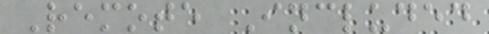Remote Included
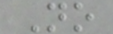No
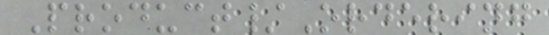Product/Ordering
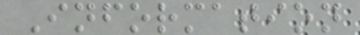Information
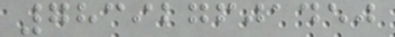783927601450
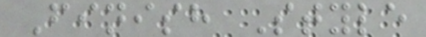Finish Style
